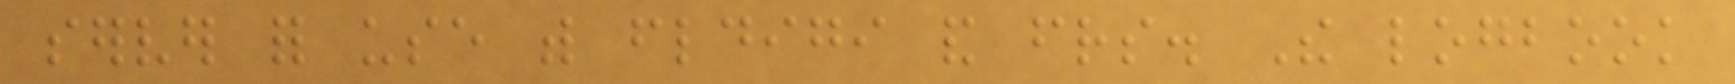server for use with fldigi and friends. The logbook
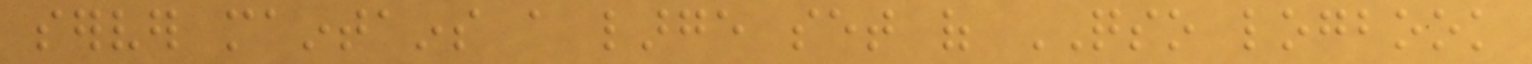server maintains a large set of QSO logbook
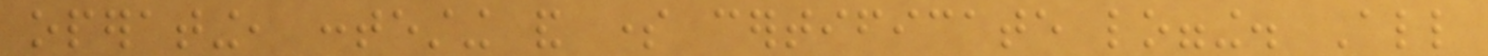operating, contesting and some certificate logging. All
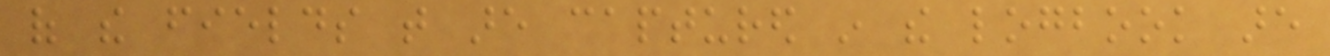of the fields that are captured in the logbook are
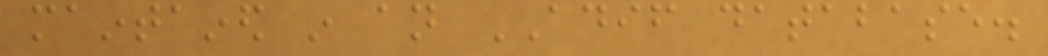maintained in an ADIF database.
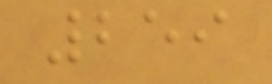259
